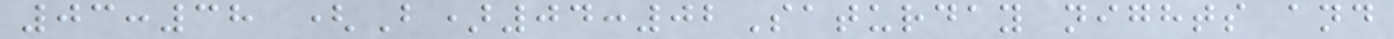03:38 (B)04:02Saturday nights and
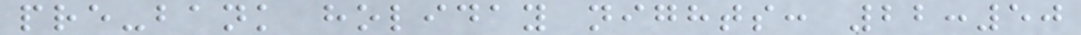pre-bank holiday nights: 22:50
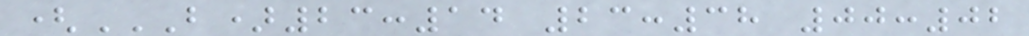(B)23:14 23:38 00:02
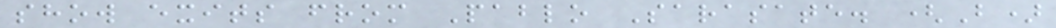show exits from Pablo Sarasate. (B)
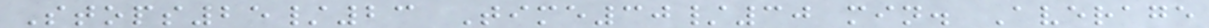Stops25/23 Time30/30 min. Average
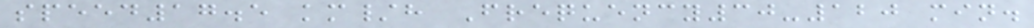speed17.5 km/h Frequency30-120 min.
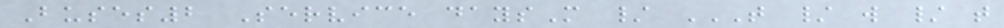Buses2 Service daysM / T / W / T
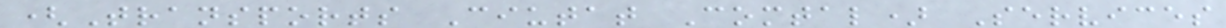(Transports Ciutat Comtal) Services
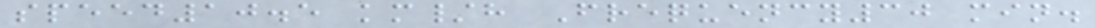speed10.5 km/h Frequency30 min.
